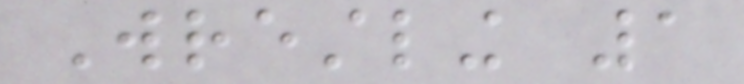Wrestling 1
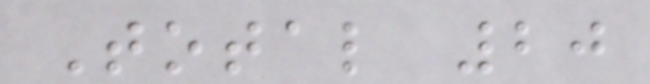Total 20
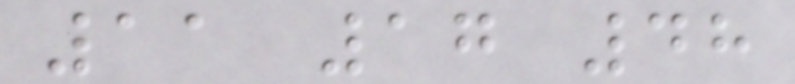11 17 48
